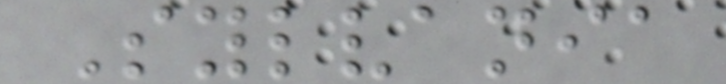Sylvania
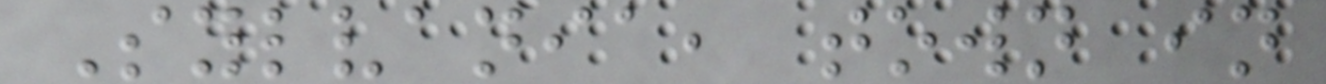Sylvania, town in
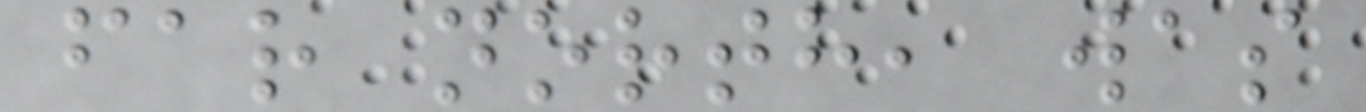far north, was
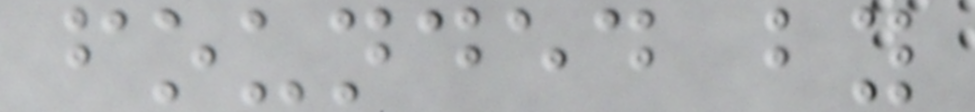founded by
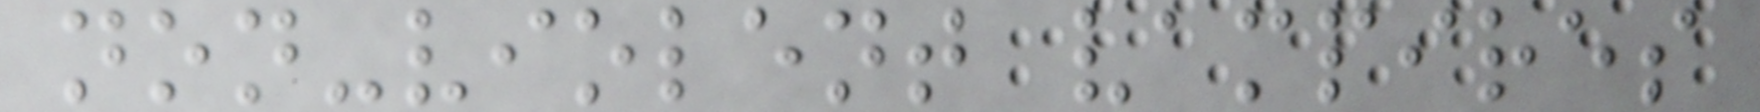non-violent vampires
